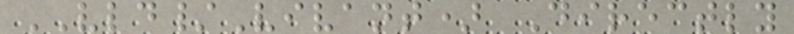VLD/Vivant) Directly
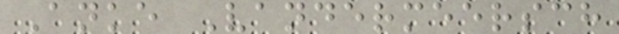Anke Vandermeersch
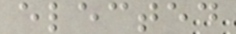elected
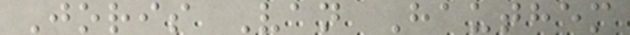Joris Van Hauthem
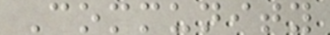Community
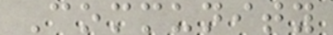Community
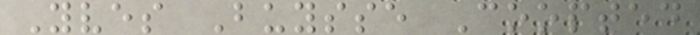Yves Buysse Coopted
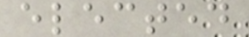elected
